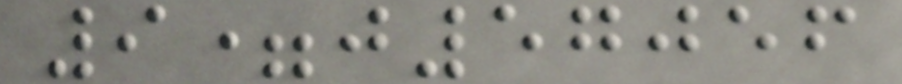9=j57056
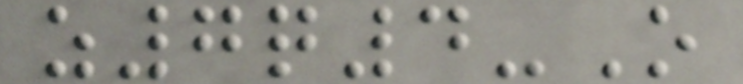z7q4-O
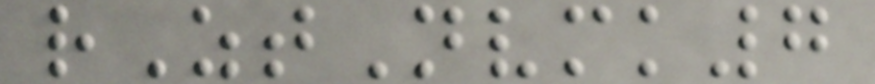rZtNvmk7
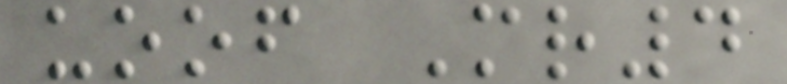uoof Mr4
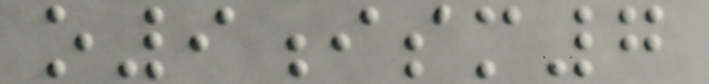o9ism7
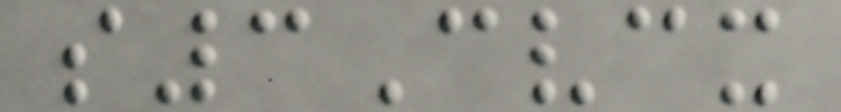s3Cvcx
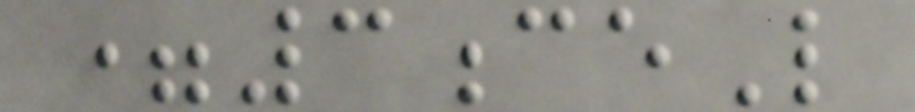=3ceL
